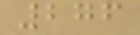276
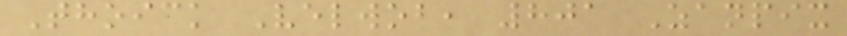Thoick Velwob, 801 Zanpix
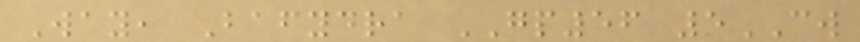Way, Bafydra GP56 5CW
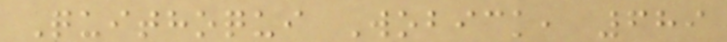Quithoqui Wobick, 689
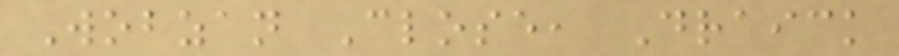Wobzan Close, Draick
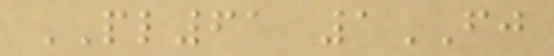PL61 1FJ
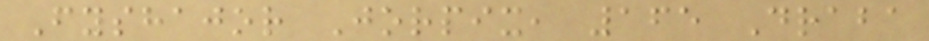Fyshajor Jorpix, 165 Draba
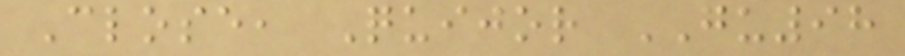Close, Quijor GU98
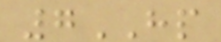7HP
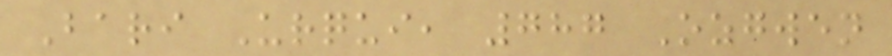Bari Urqui, 787 Ozgwen
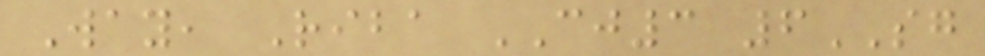Way, Riba CJ3 6SG
